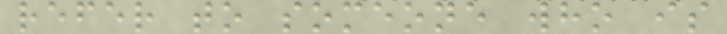refer to someone who is
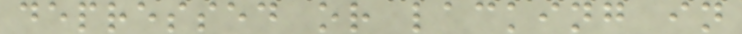depressed or lacking in
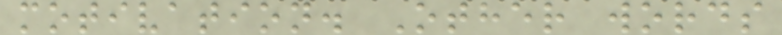motivation. Other words
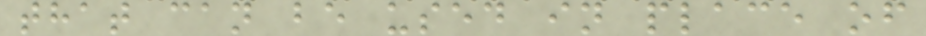that can be used in place of
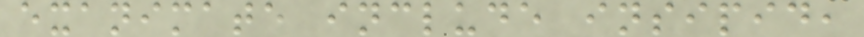exanimate include insipid,
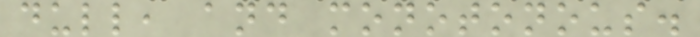dull, and monotonous.
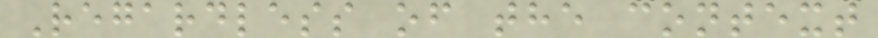Regardless of the context
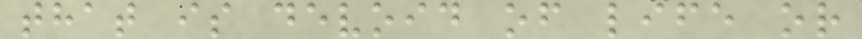that is devoid of life or
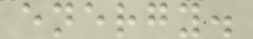energy.
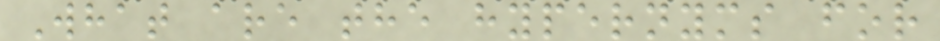What are the hypernyms for
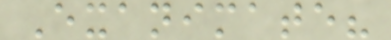Exanimate?
